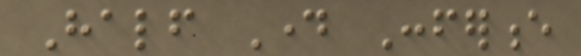Half Day Conference
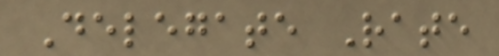Delegate Rate
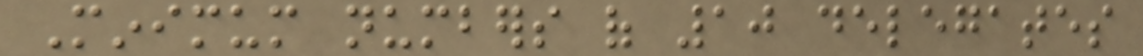Minimum numbers of 10 delegates
